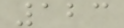123
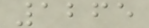1265
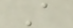A
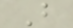B
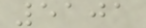5101
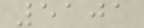5101
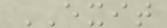EXIT
